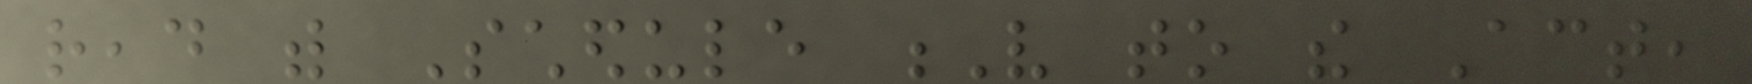read with Schedule V to the Act,
